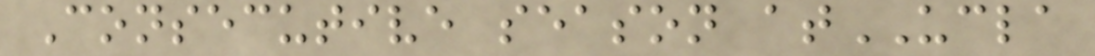Consecutive season atUCLA
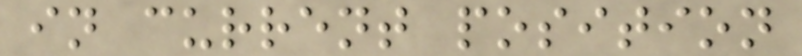in current position
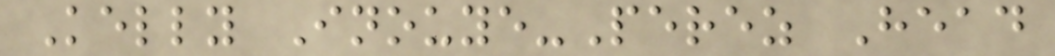Kelly Inouye-Perez Head
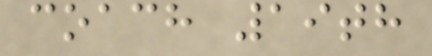coach 19th
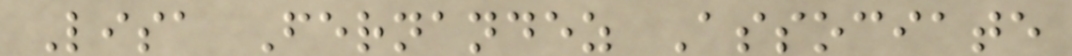Lisa Fernandez Associate
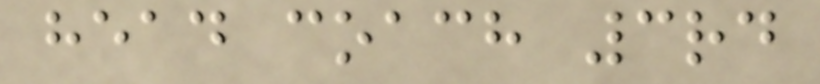head coach 3rd
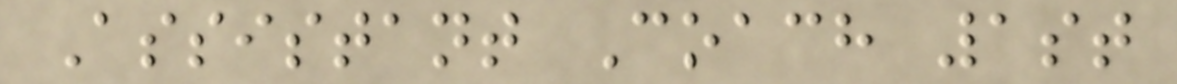Assistant Coach 1st
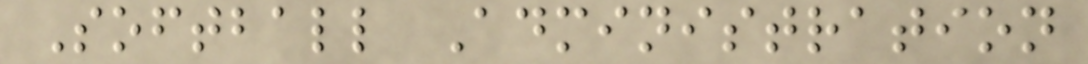Softball Administration
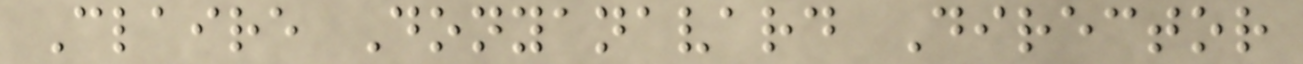Claire Donyanavard Director
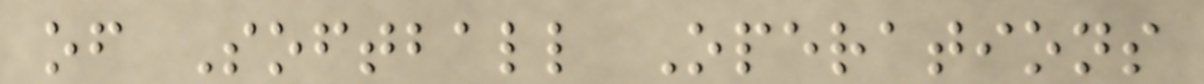of Softball Operations
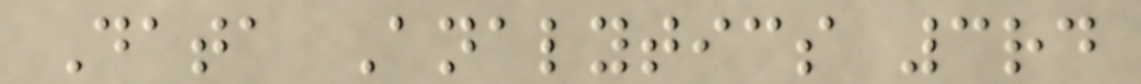Data Analytics 3rd
